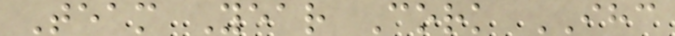Team Year Cork IHC
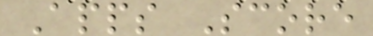Apps Score
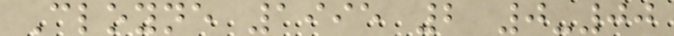Cloyne 1995 2 0-00
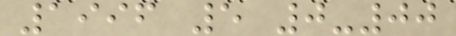1996 5 0-00
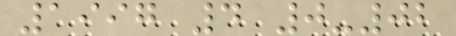1997 4 0-02
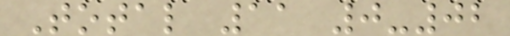Total 11 0-02
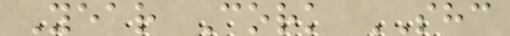Year Cork SHC
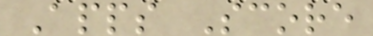Apps Score
